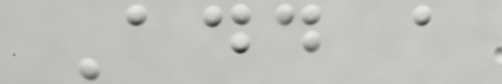Add a
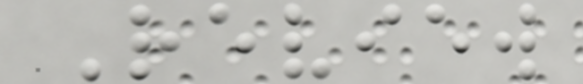Review
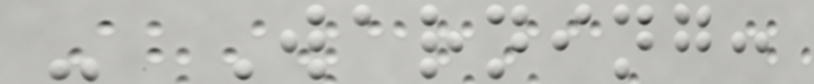- Warning:
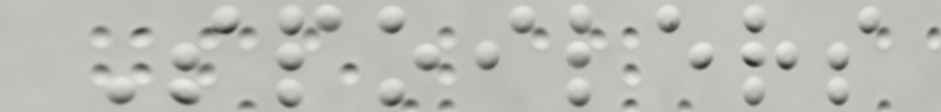Spoilers
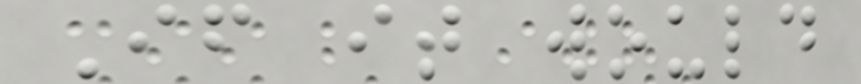If it would
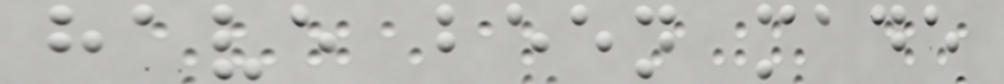have been made
